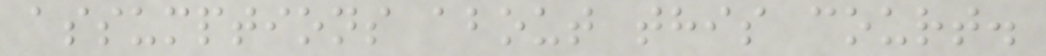assumptions about this court.
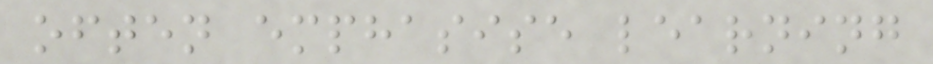often emphasise learning
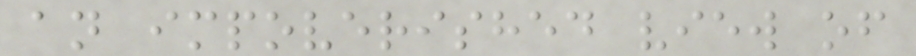an impoverished view of
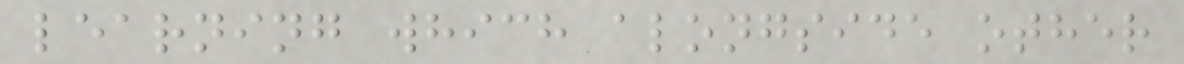learning which alongside other
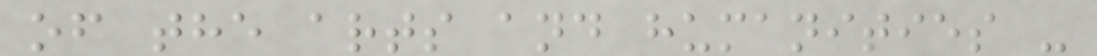of the arts and humanities -
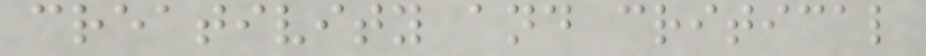creativity and critical
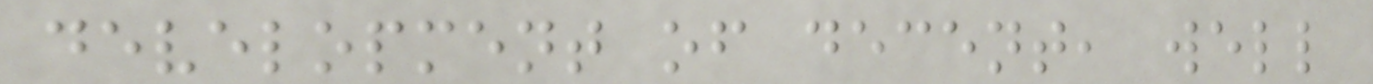development of decent, well
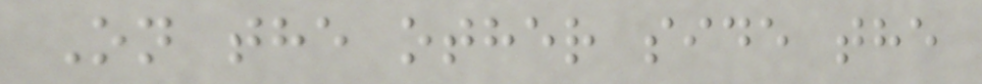On the other side the
